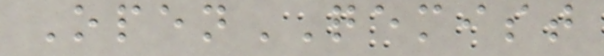OpenQEMIST
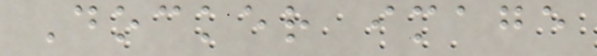Docker image
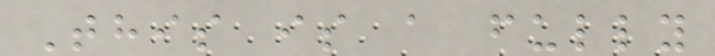This is a fully
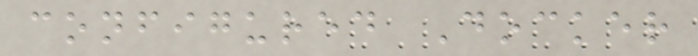configured Docker
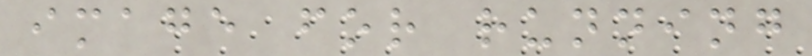image for running
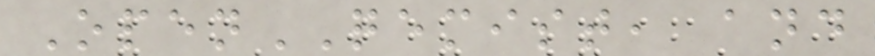OpenQEMIST, and
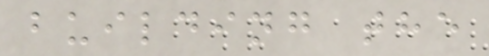building the
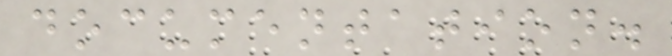documentation.
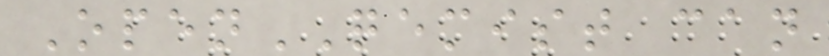OpenQEMIST can
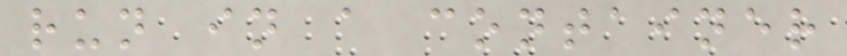run in a container
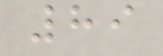89
